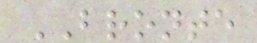BRONTE
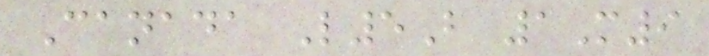Canada L5B 1M9
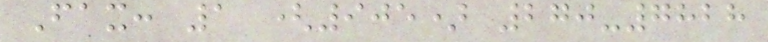Fax: 1 (905) 270-7828
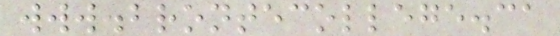www.brontecollege.ca
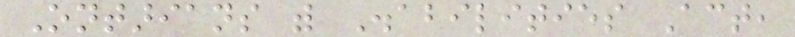Ontarians with Disabilities Act,
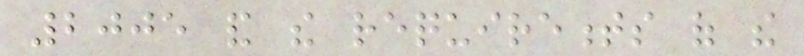2005 and the requirements of the
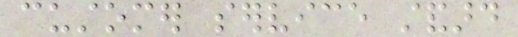customer service standard
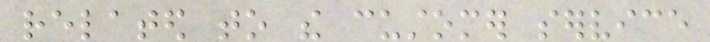related to the customer service
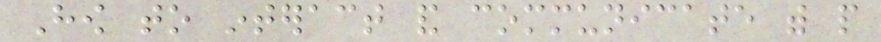How to interact and communicate with people
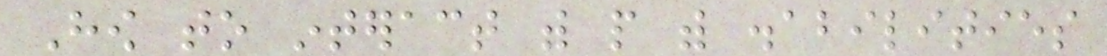How to interact with people with disabilities
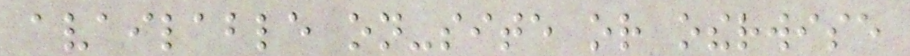available on-site or otherwise
